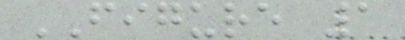FIGURE 1
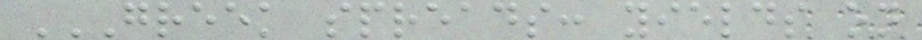GREEK SPREADS: YIELDS ON
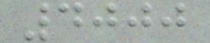4000
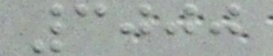3000
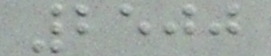2500
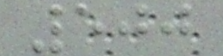500
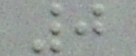0
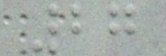27
